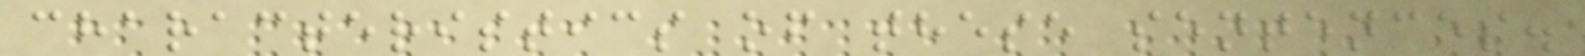characteristics of these sentences.
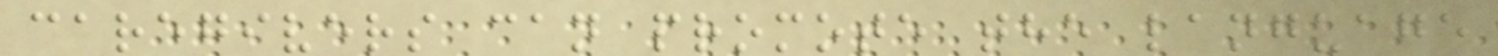caregivers can promote the language
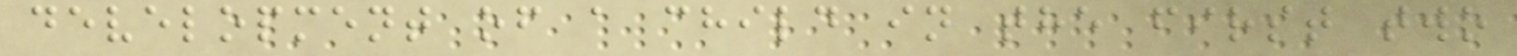development of a child in the first two
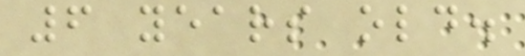6 years old.
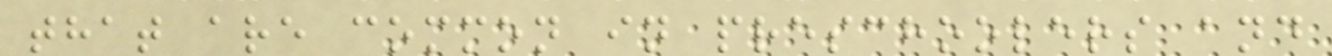that are common in preschoolers and
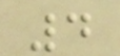4
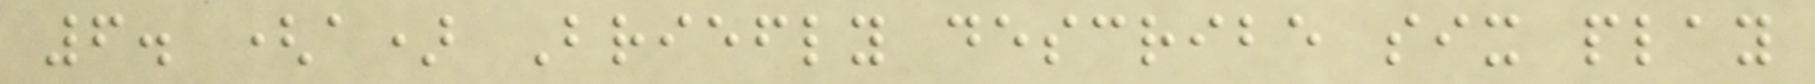6. (a) Briefly describe six play
